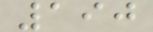190
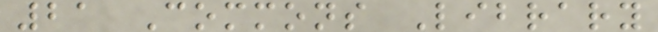21 Commons Library
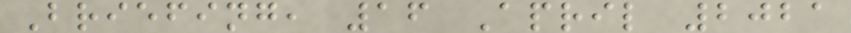Briefing, 16 April 2021
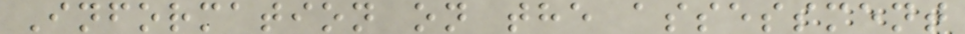Information on the assessment
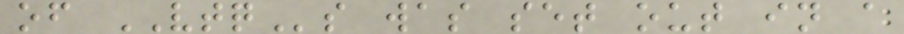of VTQs was set out in a
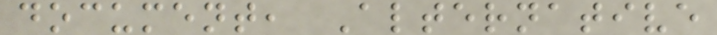document, Alternative
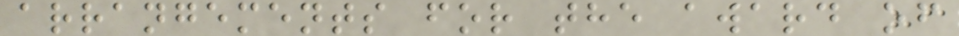arrangements for the award of
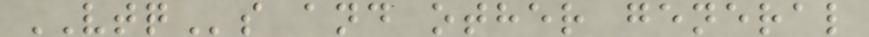VTQs and other general
